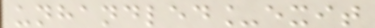unhandled_exit
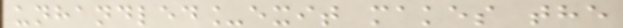unhandled_exit makes the
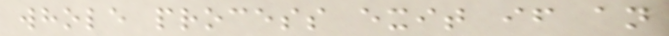whole process exit if an
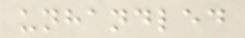unhandled
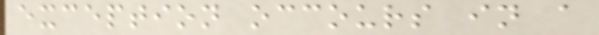exception occours in a
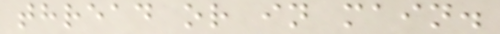thread or in main.
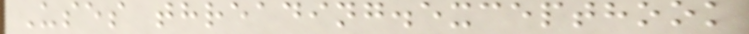Uses threading.excepthook
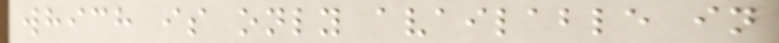which is only available in
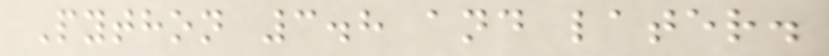Python 3.8 and later.
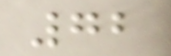72
